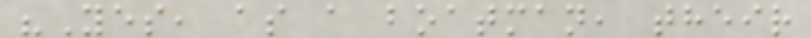"Yes, as a boatman, their
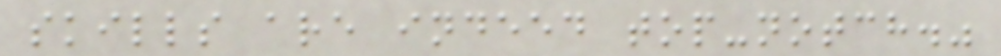skills are indeed top-notch."
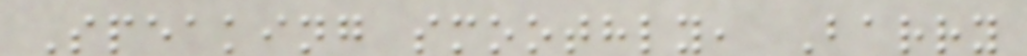Speaking smoothly, Barry
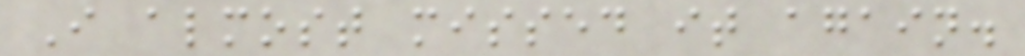I almost missed it again.
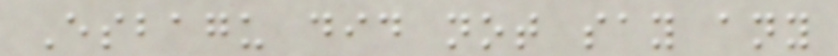Esbagu did not say any
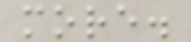more.
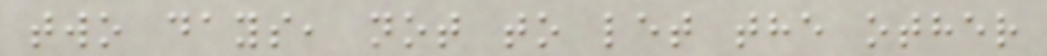two days, not to let the other
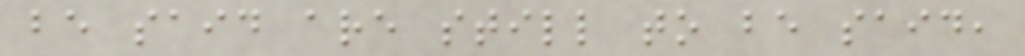be said are still to be said,
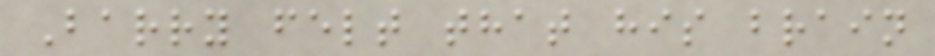Barry felt that his brain
